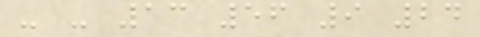- - 13 56 9 24
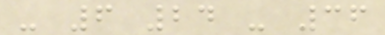- 6 24 - 36
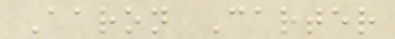Aaron Carter
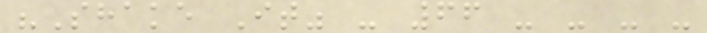"Shake It" - 66 - - - -
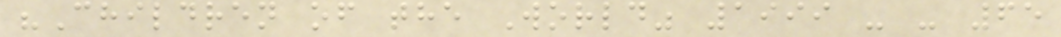"Children of the World" 1999 - - 65
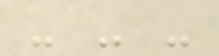- - -
